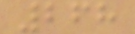268
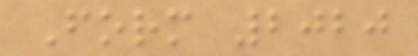Form 2020
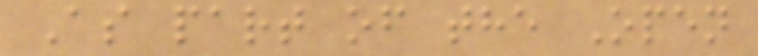As part of the Open
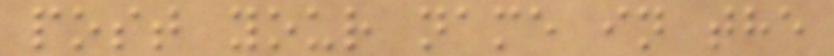post your name in the
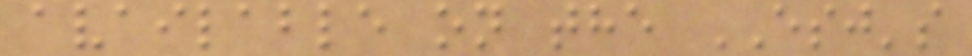available on the ESJ's
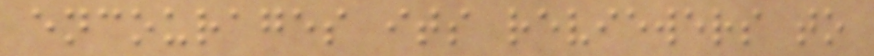encourages its reviewers to
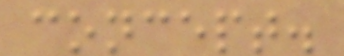concept.
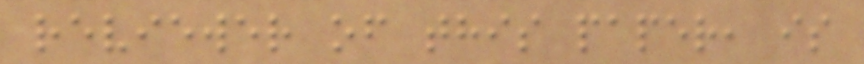reviewer of this paper, is
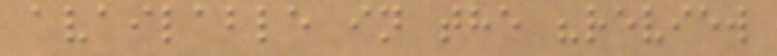available in the "review
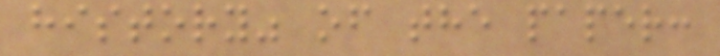history" of the paper:
